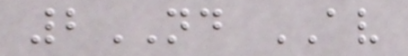2ND AV
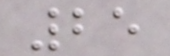25
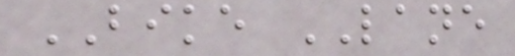BIKE LANE
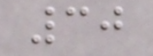30
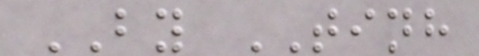BY TINH
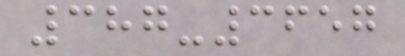387-3657
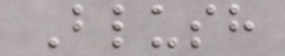Blush
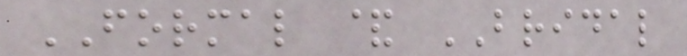FORMAL & BRIDAL
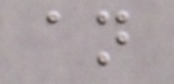an
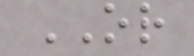OR
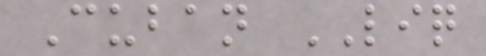Cuban LIQ
